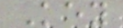Key
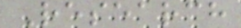Research
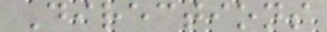Directions
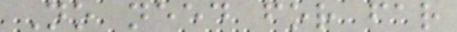No need for far
